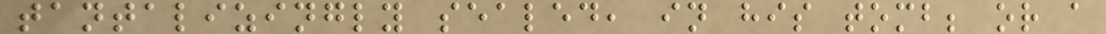tantalizingly sealed, in his tomb; or a
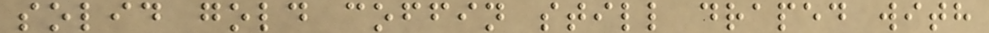solid gold coffin still draped with
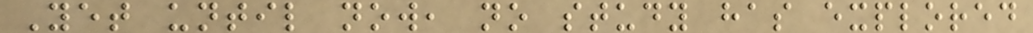Yet until now, no study has explored
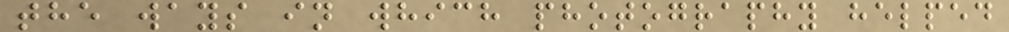the ways in which photography helped
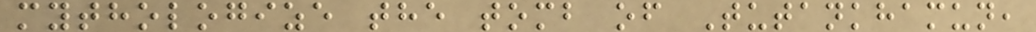mythologize the tomb of Tutankhamun,
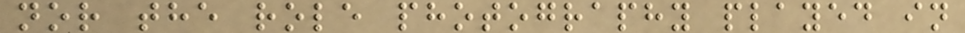nor the role photography played in
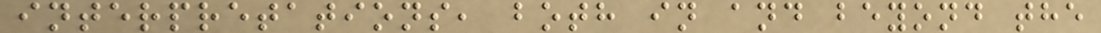interpretations, both in and beyond the
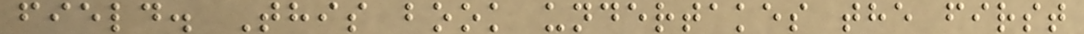field. This book undertakes the first
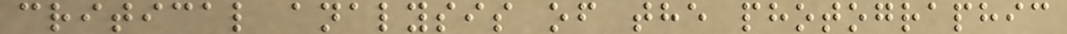critical analysis of the photographic
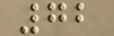72
